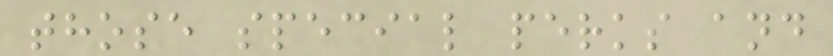those special perks and
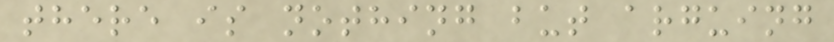there is nothing but arguing
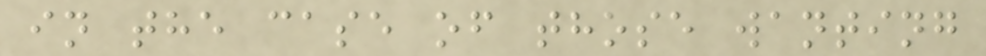in the case of those wanting
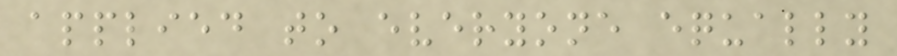applied to everyone equally
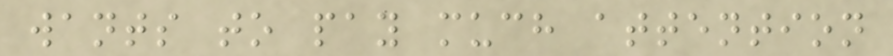wants to pay much attention
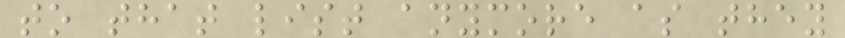to that list anymore as they
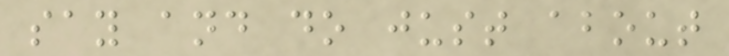say and do just about
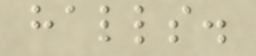halls.
